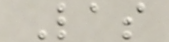Las
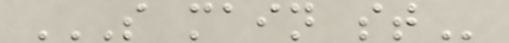S MAIN ST
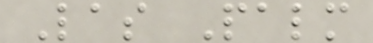Las Palm
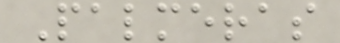Palmeras
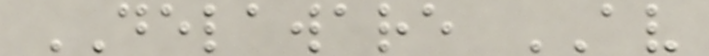DELAWARE AV
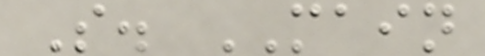S. MAIN
